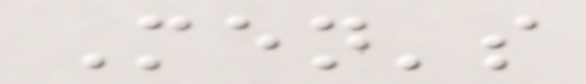Men's
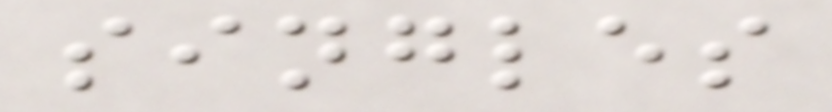singles
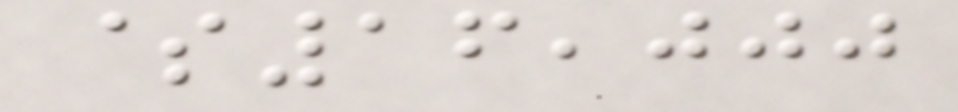$16,000
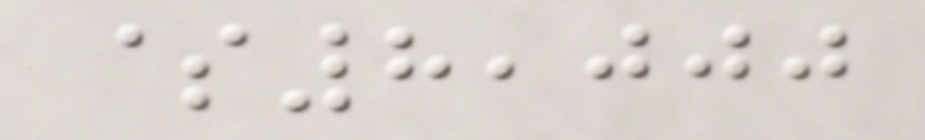$8,000
